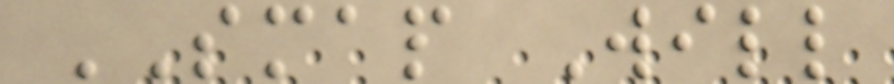SMAP Will
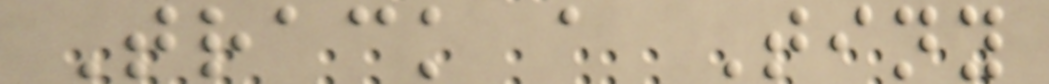Track a Tiny
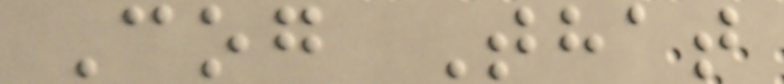Cog That
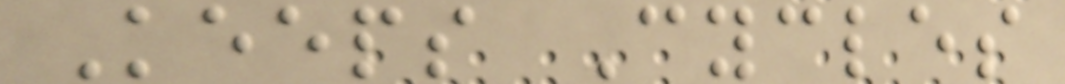Keeps Cycles
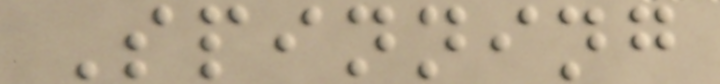Spinning
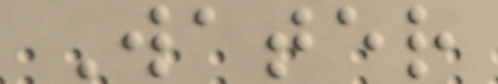Water
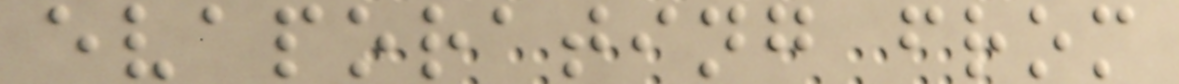evaporating from
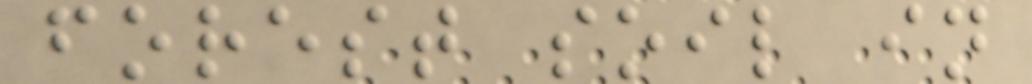forest soil in
